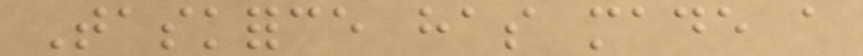Taskforce has made a
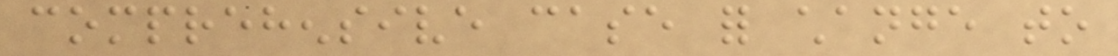comprehensive case for change to
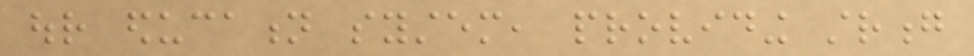our education system, providing strong
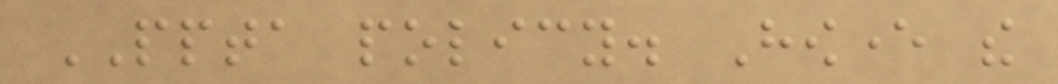PPTA policy. However the
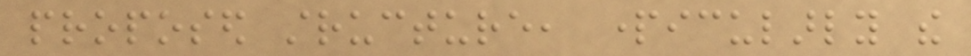proposed structure, particularly the
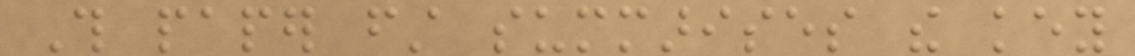This paper first summarises the key
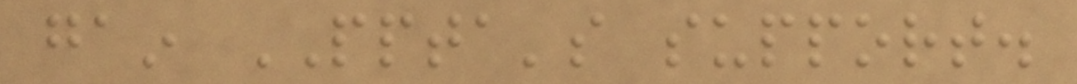gain PPTA's support.
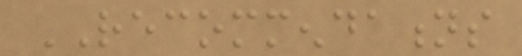RECOMMENDATIONS
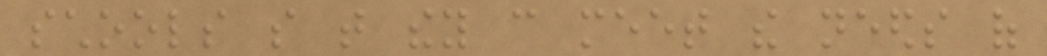schools so that they can meet the needs of
